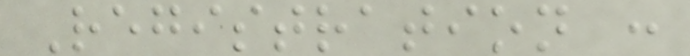Registration :
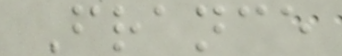France
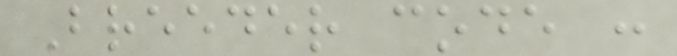Breeder code :
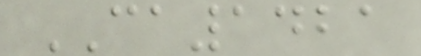CA1421
